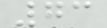73
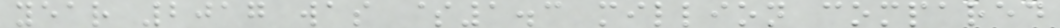year 2017 was $1.3 million compared
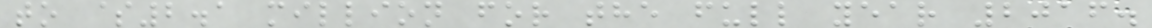to $2.1 million for the full year 2016.
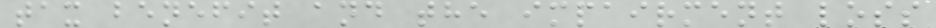tax benefit and the impairment loss
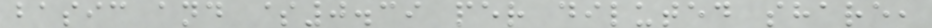basic and $0.39 per diluted share,
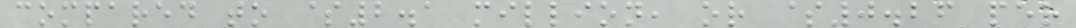compared to $2.1 million, or $0.26 per
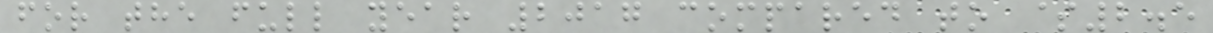for the full year 2017 compared to $2.5
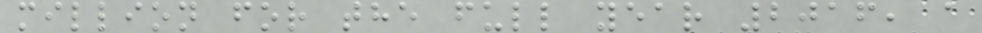million for the full year 2016, a
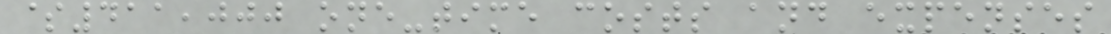$411,000 one-time costs and expenses
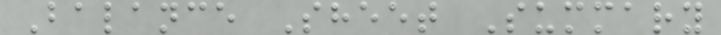Balance Sheet Summary
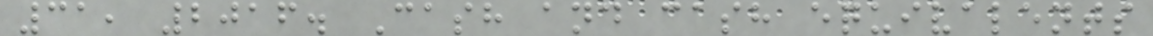31, 2016. Cash and cash equivalents
